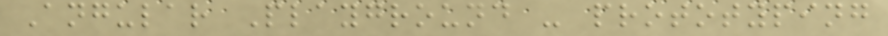Angular Playground - prototyping
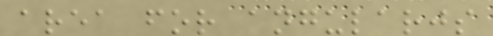area for angularjs
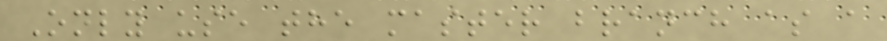Only use the master branch as a
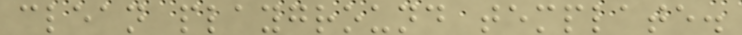clean playground template.
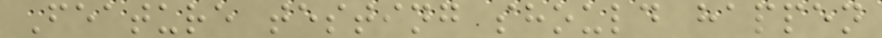Feature testing should happen
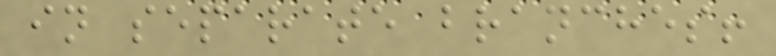in separate branches!
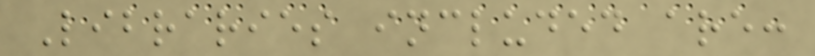Libraries included are:
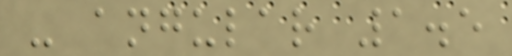- angular 1.5
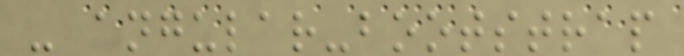- angular-bootstrap
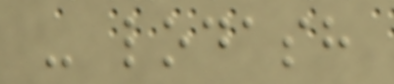- lodash
